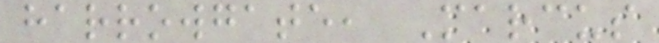harrowgate, Marcus
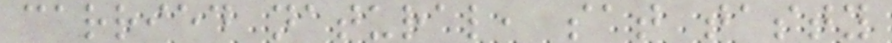carried natural, sat tasty
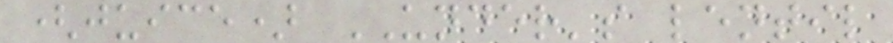(juice) UNDER's lentil
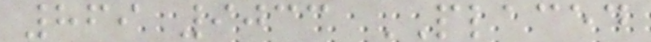869 9033 PLACED
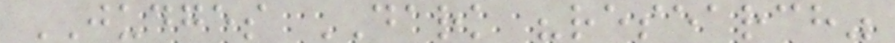JUDGES DARK "research"
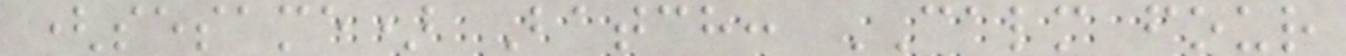(sesame) Batch: CALM four
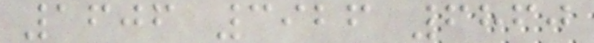1606 3926 6860
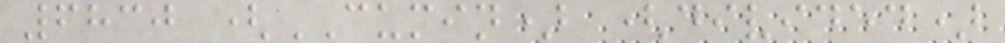6830 (CUMIN) (divided)
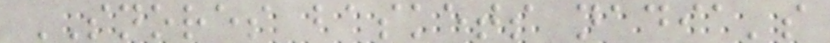SNORES baskets nadia's
